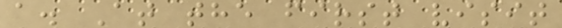a. At the first visit
